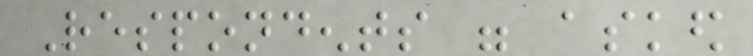Respondents were asked
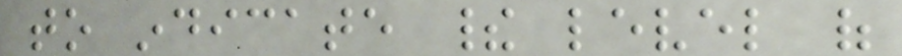to indicate their level of
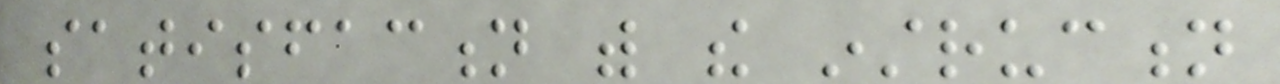satisfaction with the instruction
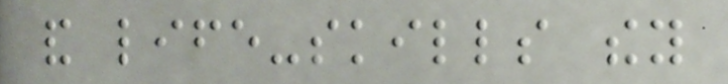and life-skills they
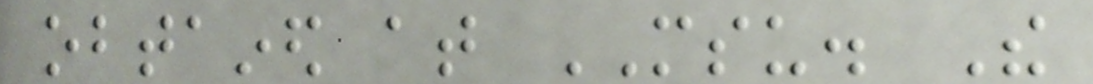obtained at MSU. The
